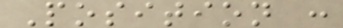Position :
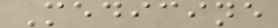Medicine
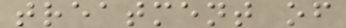treatment of
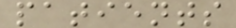patients
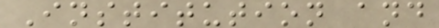Institution and
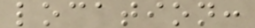location:
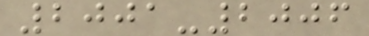2001-2006
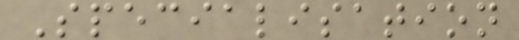Specialisation
